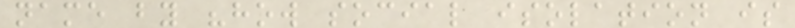name by "how social isolation is
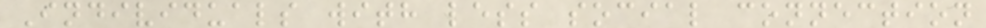Individuals with less social connection
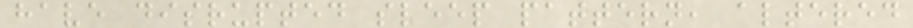have disrupted sleep pattern, altered
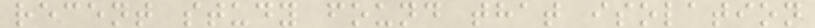recent study found that isolation
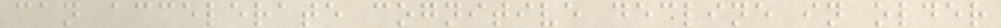can accelerate cognitive decline in older
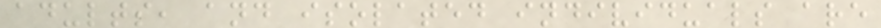adults, and isolated individuals are
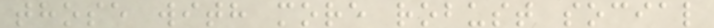those with more robust social
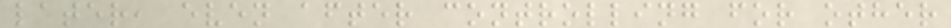later, even after controlling for other
